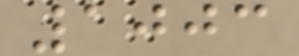1003
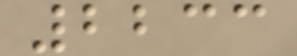2233
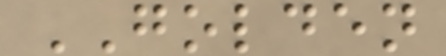GOLDEN
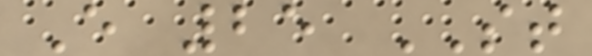E 25 ST
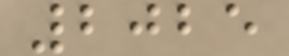2025
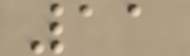11
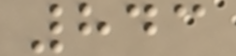843
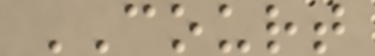COURT
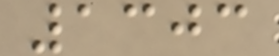1303
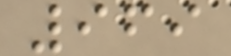969
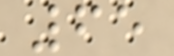65
